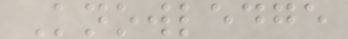Knowledge
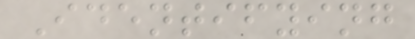Identifying
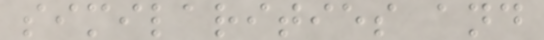similarities and
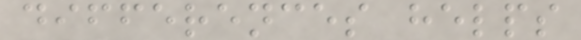differences helps
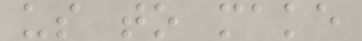us to make
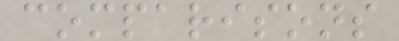comparisons
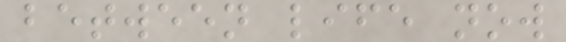between life now
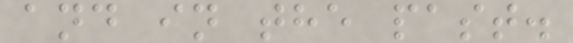and in the past.
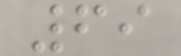69
